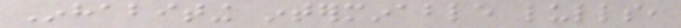Inhabiting interminable lulls,
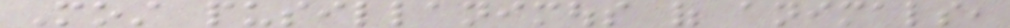Most pusillanimous of animals,
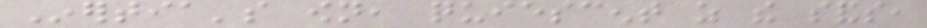Inertia's own, quiescent as the sands,
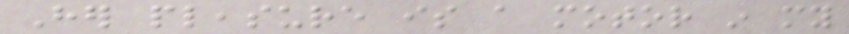Her pleasure is a motor in my
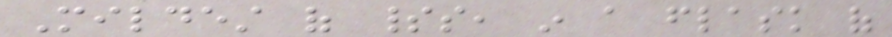Mildest of spirits, in a flask of
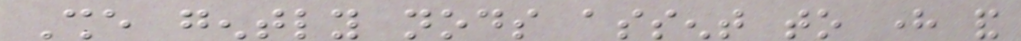She gently nods assent to here and
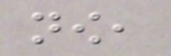now,
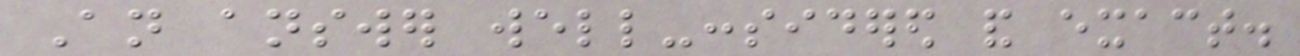An answer well-considered and exact.
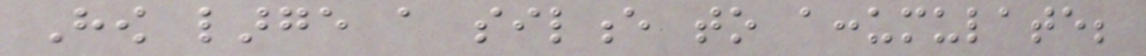How large a silence to accumulate;
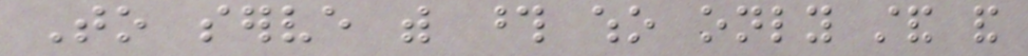To serve with those who only stand and
